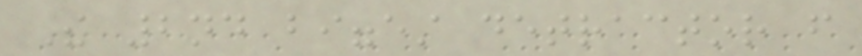The 2nd biggest detractor from
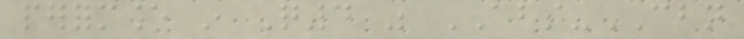performance in Q4 was ABS-CBN
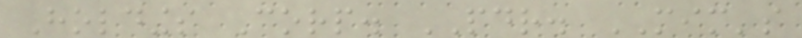Holdings Corp. PDR. MIM's
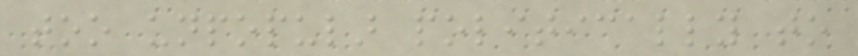too unpopular politically to
